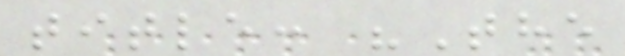title: "The
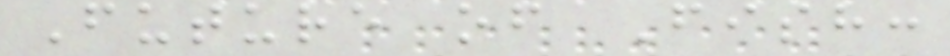Future of Fish:
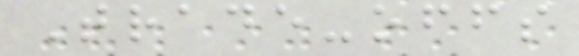Trade-offs
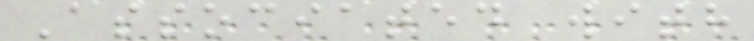Associated with
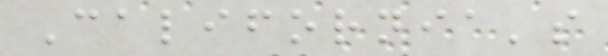California's
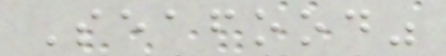Seafood"
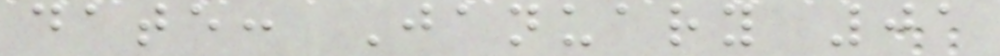date: January 01
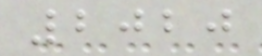2020
